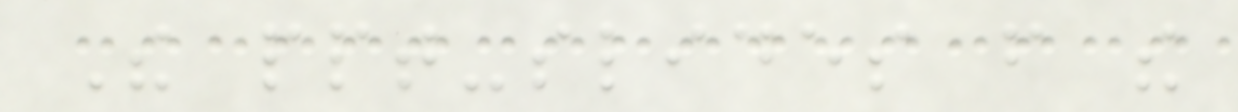The ppt-slides from the
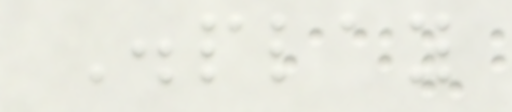Display
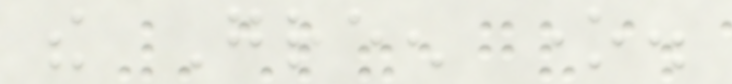the Green one.
